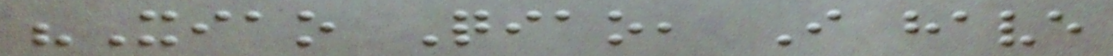"Xiao Qiao, I have
